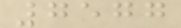7577
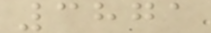3871
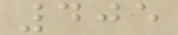405
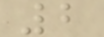2
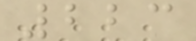223
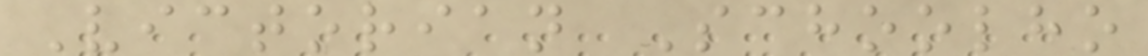Victorian Schoolho
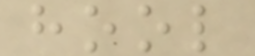hool
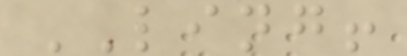LING!
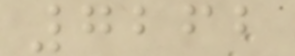7262
